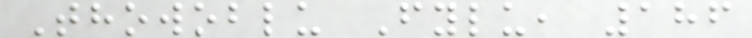Thowoblu Fylu, 186
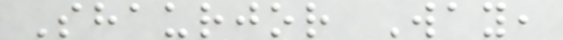Shaurjor Way,
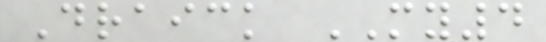Draick MY4
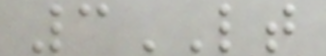3LT
